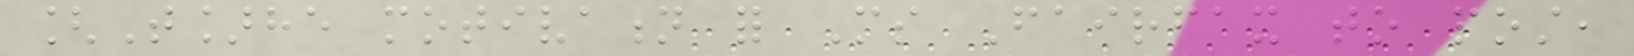[T]he motivation for Ms Fairfax to post,
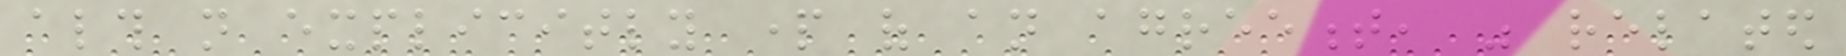although not explicitly part of an agreement, was related
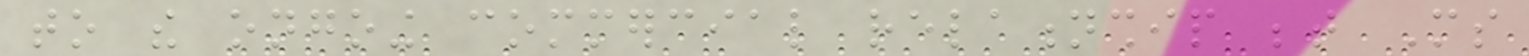to the ongoing commercial relationship between Ms
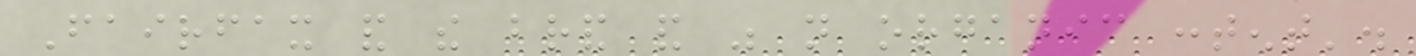Fairfax and the brand and was not organic content'.
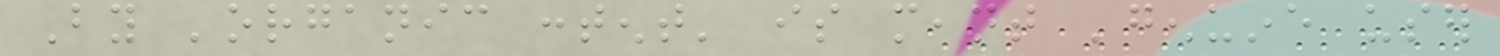By 'organic content' is meant 'genuine user
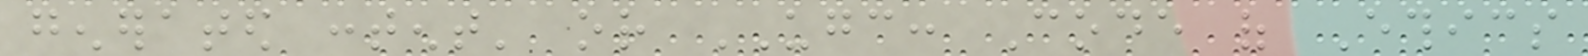generated content' or UGC: Code of Ethics
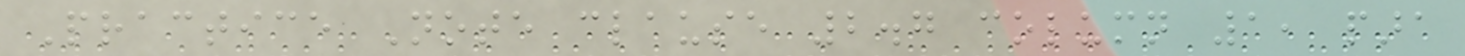Practice Note clause 2.7 column 1, para
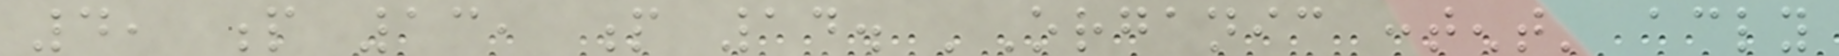4, p 13, p 14. 'Organic content' accordingly
